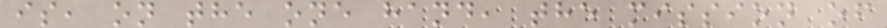is, on the one hand, the mission of
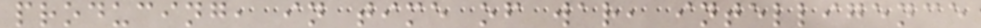producing, in time of war, intelligence
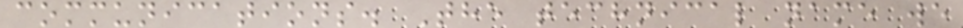communications. The technical name we
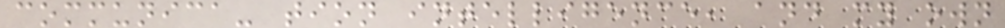communica- tion intelligence, and my own
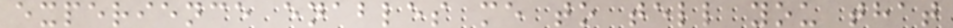experience enables me to tell you that
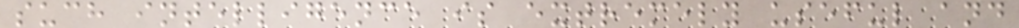such intelligence is extremely useful and
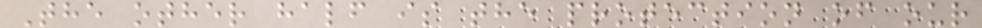The other half is the protection of our
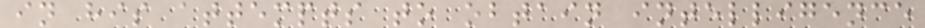in his attempts to obtain intelligence
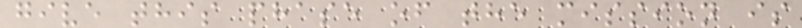give this phase of the mission is
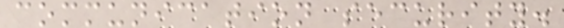communication security.
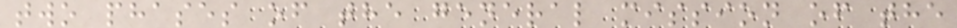two phases of the general mission of the
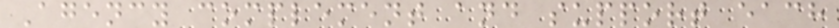Agency complement and support each
